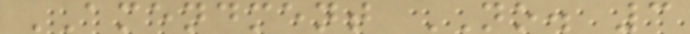AMENDMENT NO. 3
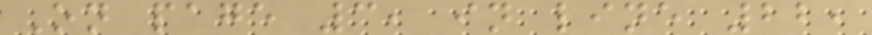On page 3, in line 22,
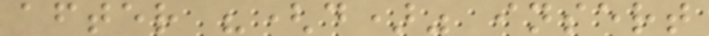after "(d)" insert
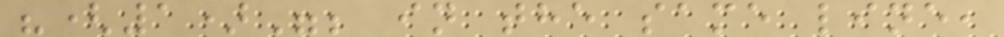"(1)"; in the same line,
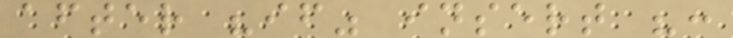after "if" insert ":
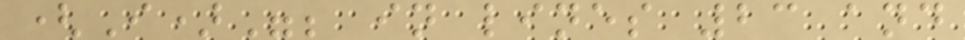(I)"; in lines 23 and
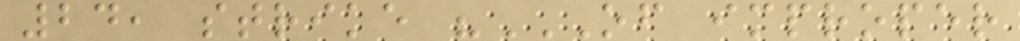24, strike "OF IMPROPER
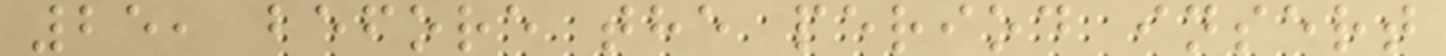25, before the period insert
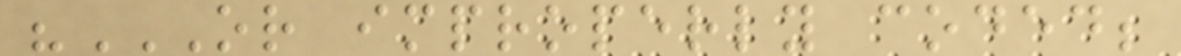"OR IMPROPERLY CODED;
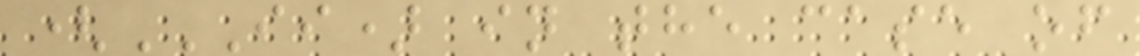(II) IN THE CASE OF
